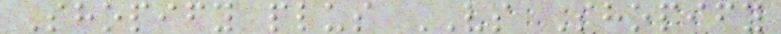Shopify plus VS Shopify
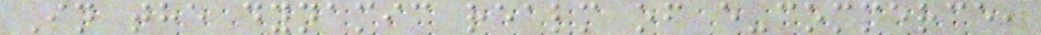In the dynamic realm of e-commerce,
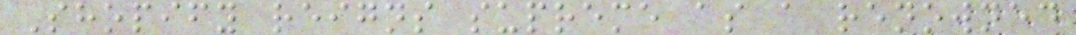Shopify reigns supreme as a renowned
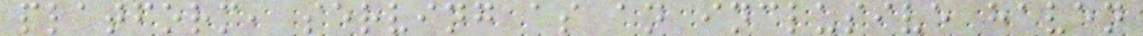platform, serving as an inclusive haven
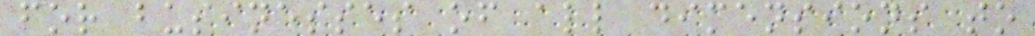for businesses of all dimensions to
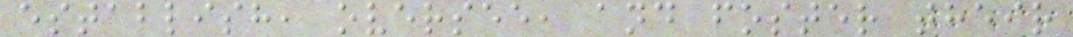establish, oversee, and foster their
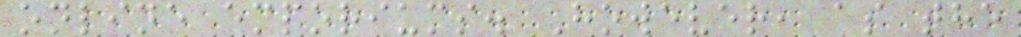online emporiums. However, as the
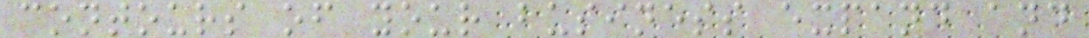contours of your business expand and
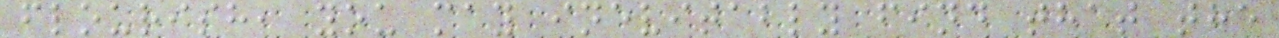flourish, you may inevitably find that the
